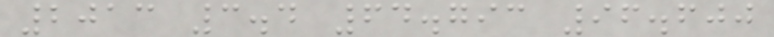2013 3.4 64.793 96.600
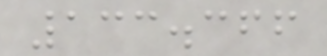133.366
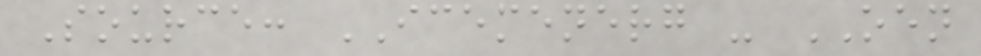Source: ICEMENERG - OEN
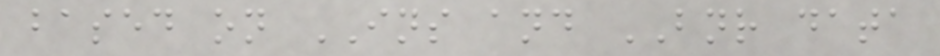based on INS and BNR data
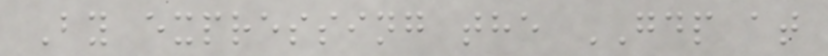By expressing the GDP at
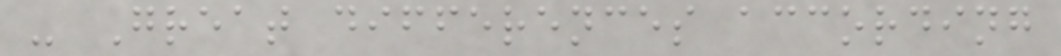- Great differences according
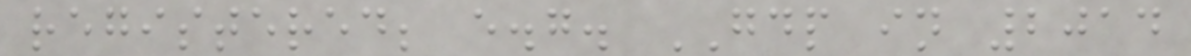registered; e.g. GDP in 2014
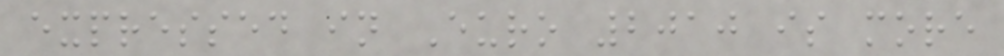expressed in Euro 2010 is more
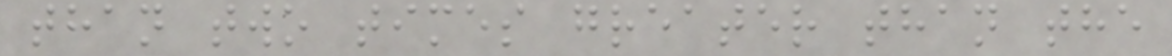than two times greater than the
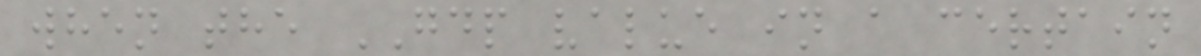when the GDP value in a certain
